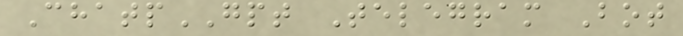ChatpGPT Telegram Bot
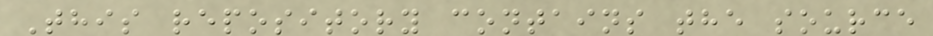This repository contains the source
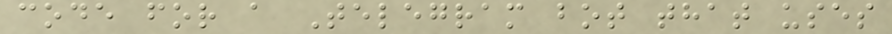code for a Telegram bot that uses
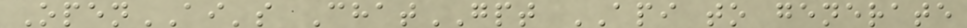OpenAI's ChatGPT API to generate
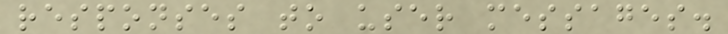responses to user messages.
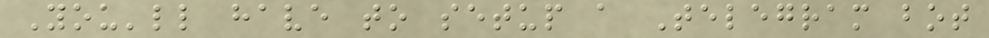You'll have to setup a Telegram bot
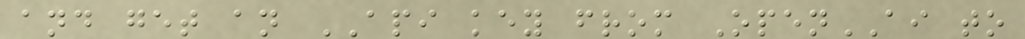and get an API key from OpenAI to
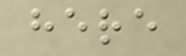here
